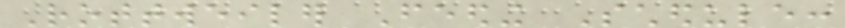Rottweiler Feeding Schedule:
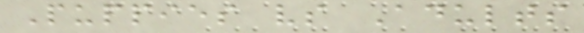Puppies vs Adults
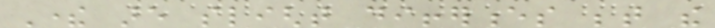There are slight differences between the
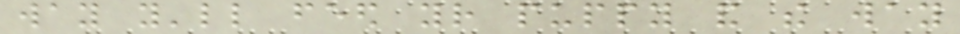way you'll feed your puppy and the way
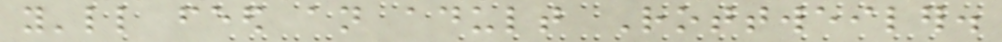you'll feed an adult Rottweiler.
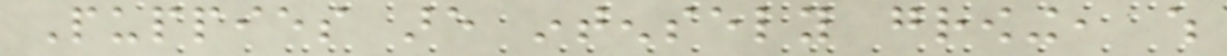Puppies are intensely growing, which
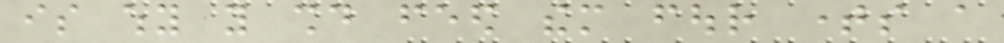is why you should feed them four times a
